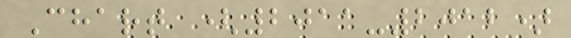Chart (2011-2012)
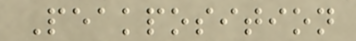Peakposition
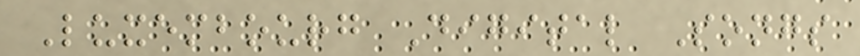Luxembourg Digital Songs
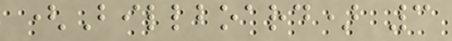(Billboard) 3
